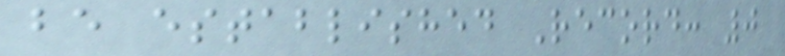be established Record: 0
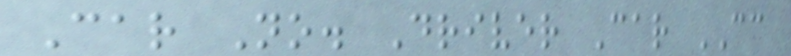Car No. Driver Car CC
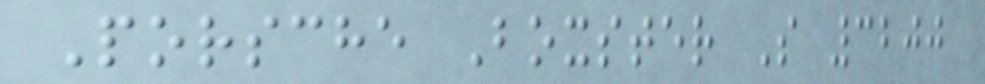Porsche Boxster S 3200
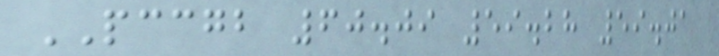PCCGB 60.09 59.28 59.01
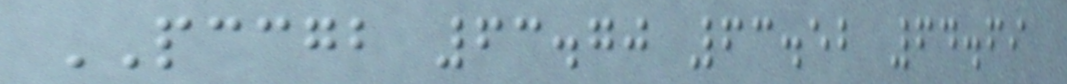PCCGB 63.70 63.52 64.69
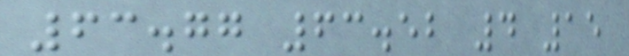63.77 63.52 4 15
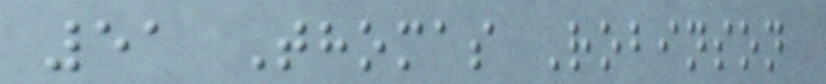51 Thomas Robinson
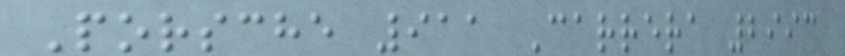Porsche 911 Carrera 2993
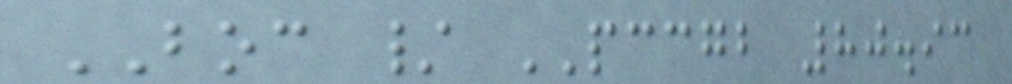BOC / PCCGB 80.93
